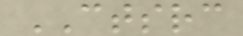CTSRC
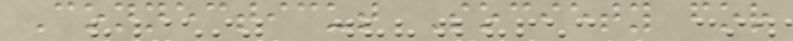Connecticut Society for
